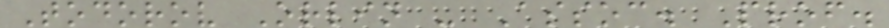Todorov Orlin - Assoc. Prof.
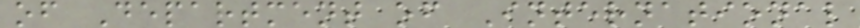of Department of International
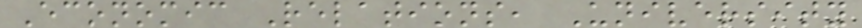Economic Relations, University
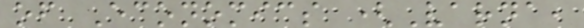of Economics (Varna,
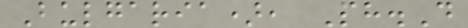Bulgaria), Ph.D
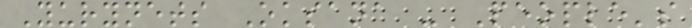Yurynets Oksana - People's
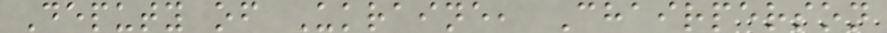Deputy of Ukraine, Chairperson
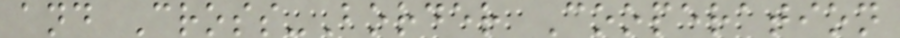and Cross-Border Cooperation
